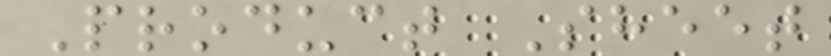Product Sheet
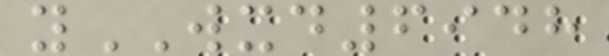yWXD6948
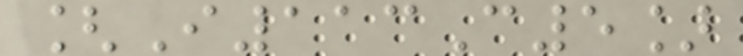[I113C5]
